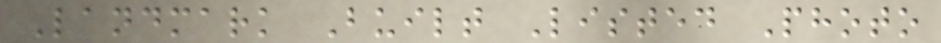Landmark Built Listed Photo
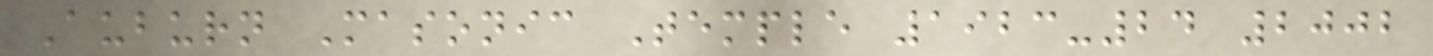Auburn Masonic Temple 1923-24 2002
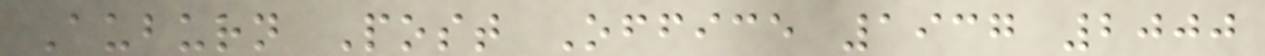Auburn Post Office 1937 2000
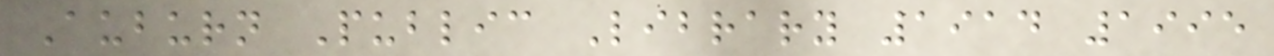Auburn Public Library 1914 1995
